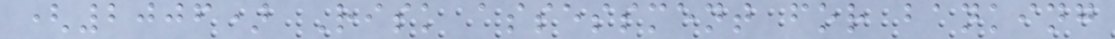(2006) Risk assessment for banking
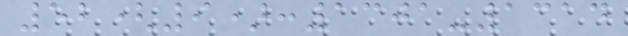52(9):1301-1314
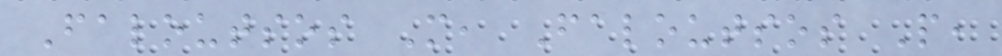Faloutsos M, Faloutsos P,
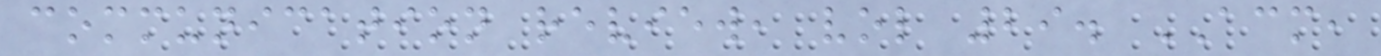communication review, vol 29. ACM,
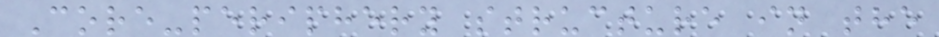Core-periphery structure in the
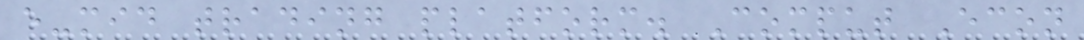e-mid trading platform. Comput Econ
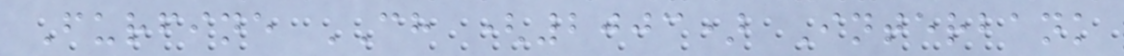Furfine CH (2003) Interbank
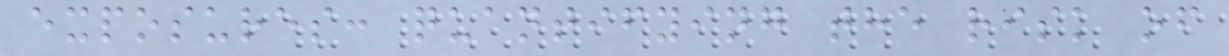exposures: quantifying the risk of
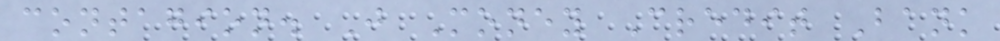contagion. J Money Credit Bank
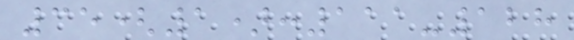35(1):111-128
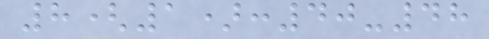8(1):40-48
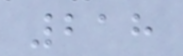218
